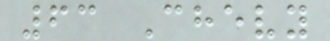63 Chevy
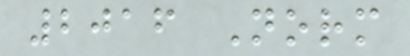2016 Norm
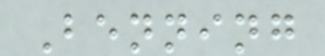Benning
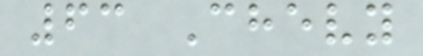63 Chevy
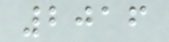2016
